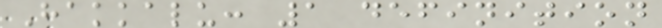Hakkalu: 1 definition
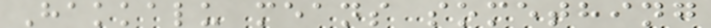Hakkalu means something
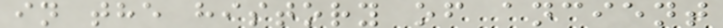in the history of ancient
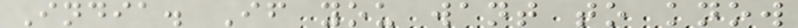India. If you want to know
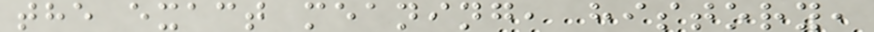the exact meaning, history,
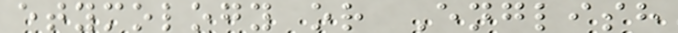etymology or English
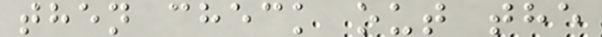then check out the
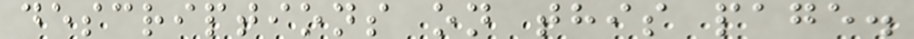descriptions on this page.
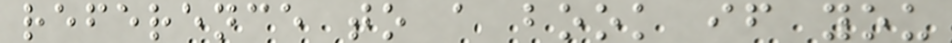reference to a book if you
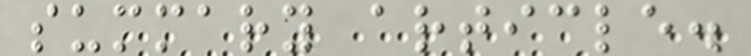summary article.
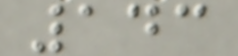143
